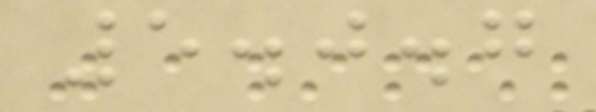5.0.7
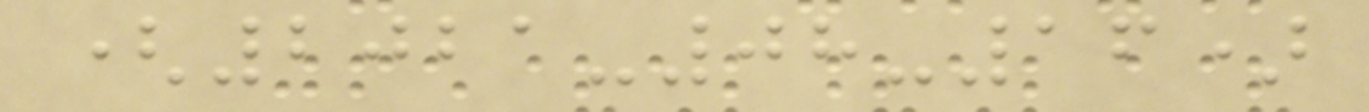(2021-08-16)
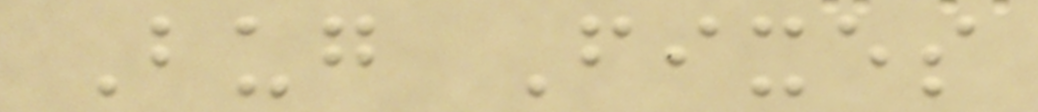Bug Fixes
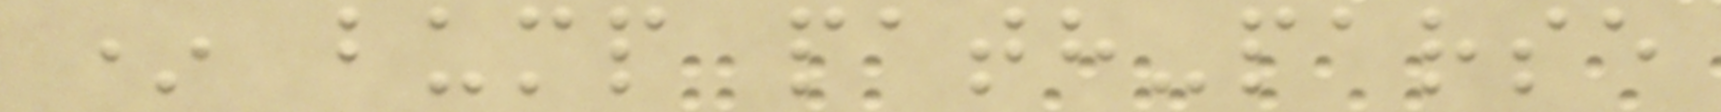* bump path-parse
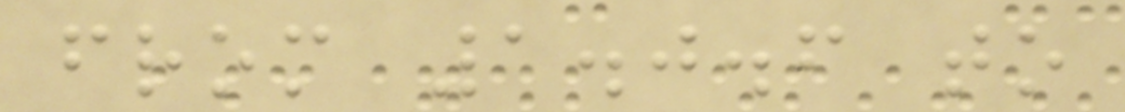from 1.0.6 to
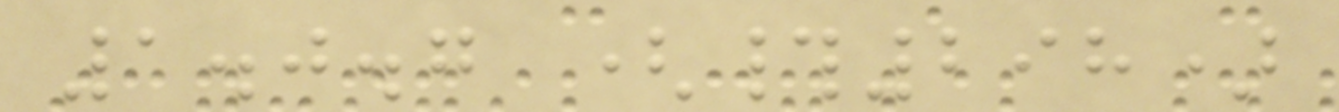1.0.7 (#298)
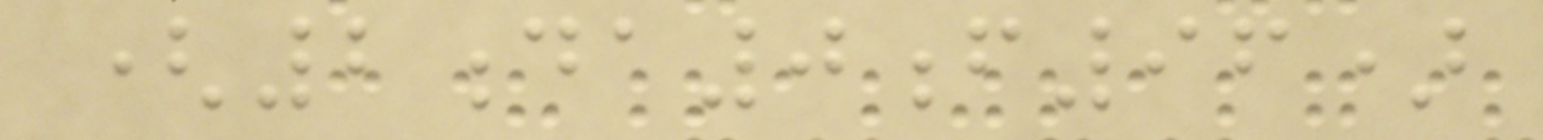(2da0f96)
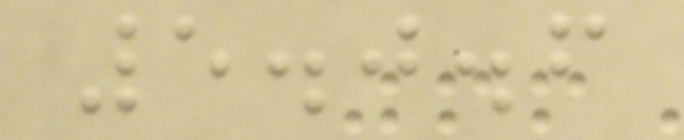5.0.6
